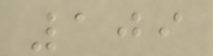109
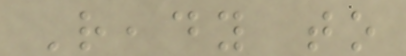Ready to
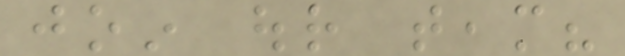join our team?
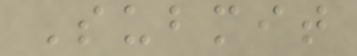Submit
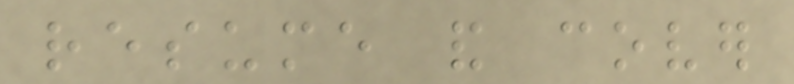resume and cover
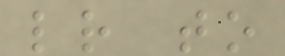letter to
